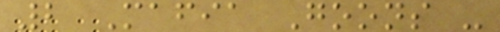2 Mafia Goons -
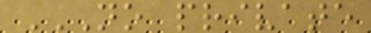NO PRIVATE
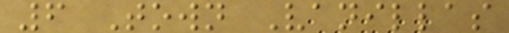6 Town Vanillas
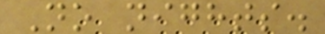No nights.
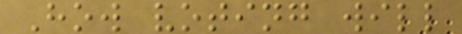How voting will
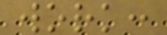work:
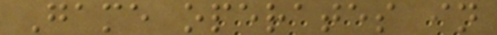Game operates in
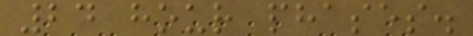24 hour phases.
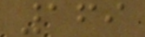169
